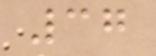37
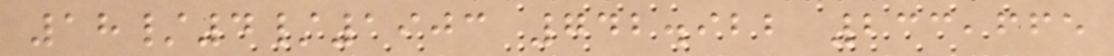18/4/1903 742.922 233,665
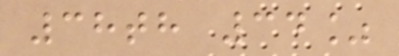38th 34%
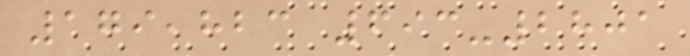179,823 693-2801
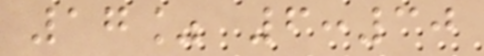17% 6:30
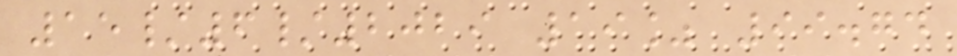15/6/2029 19% 99.74
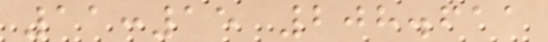11:15 208.611
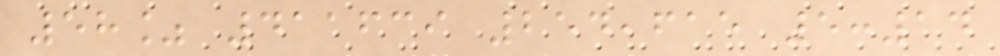58% 411639 254,615 5:14
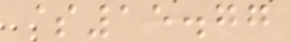$15.77
